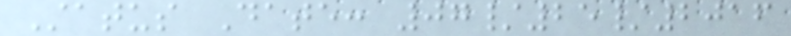Status Date: 07/25/2016
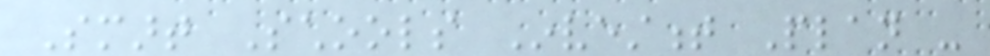Smart Schools Investment Plan -
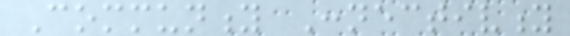Community Connectivity
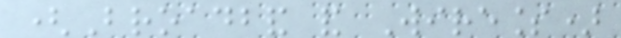(Broadband and Wireless)
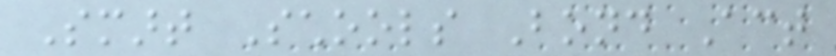Smart Schools Bond Act
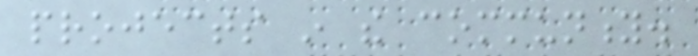projects in the community.
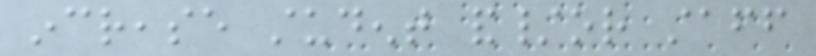increase student and/or staff
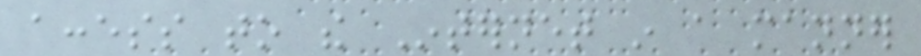access to the Internet in a manner
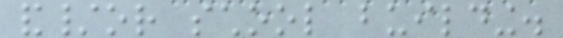and/or school building.
